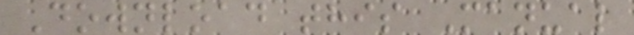Download this Manual
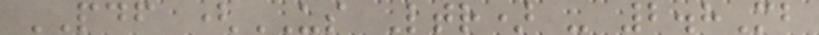PDF (US Ltr) - 2.8Mb
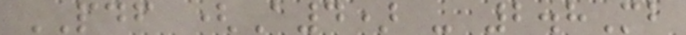PDF (A4) - 2.8Mb
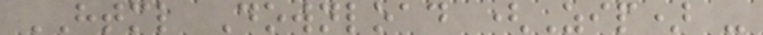HTML Download (Zip) -
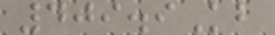409.9Kb
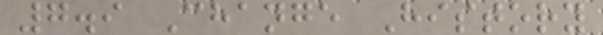7.9 Change History
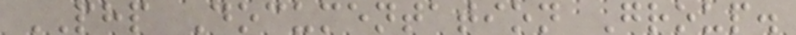PHP Documentation Group.
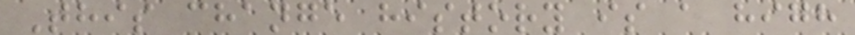This change history is a high
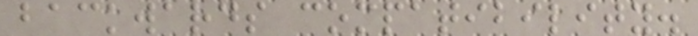backwards compatibility.
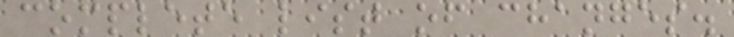complete list of changes.
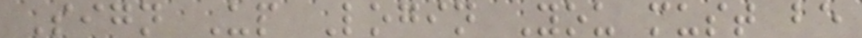Sign Up Login You must be
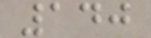140
